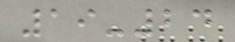19-24
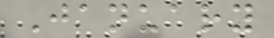January
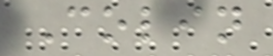Colin
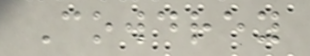Cowdrey
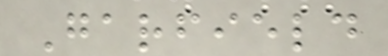Garfield
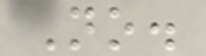No.
